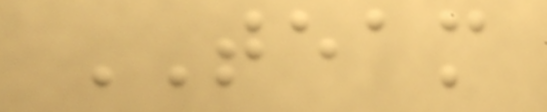TEAM
